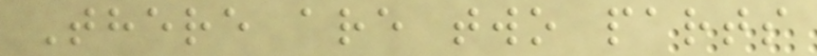There are two parts
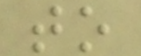to
